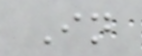In
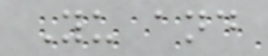Yu and
